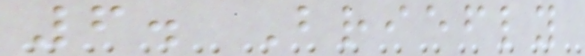6. Briefly
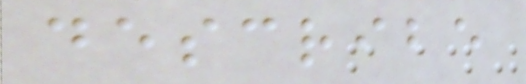describe
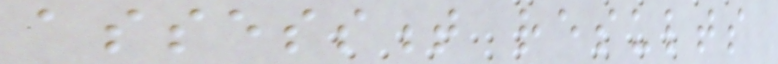assessment results
